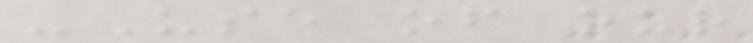-Use of our
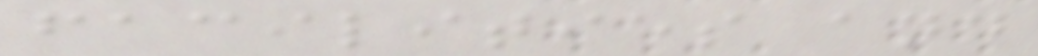facilities and
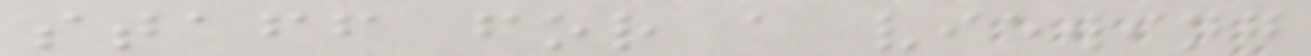staff for a viewing
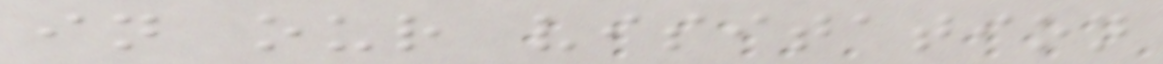in our visitation
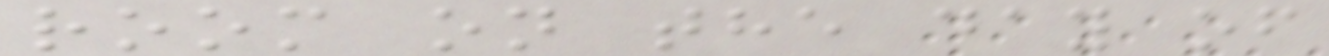room on the day of
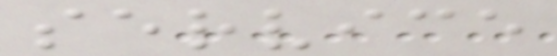service
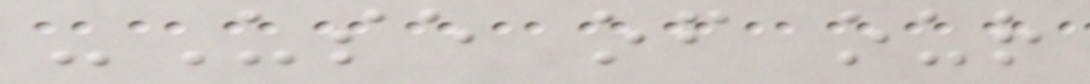-Use of our
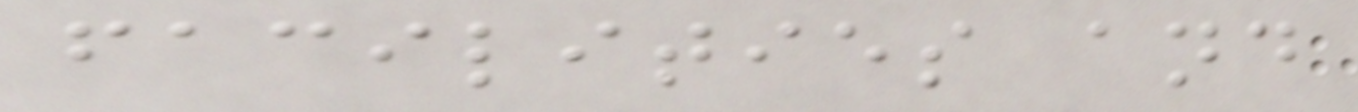facilities and
